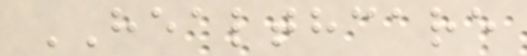HEALTHCARE
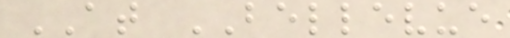AT BELLEVUE
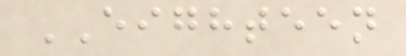EIGHTEEN
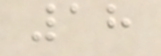18
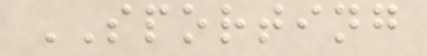SPORTING
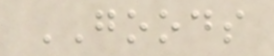GOODS
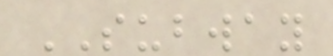SUBWAY
